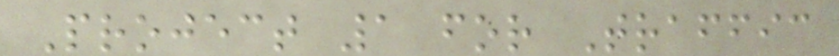Project 1 for Traffic
